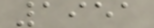1951
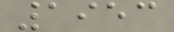1953
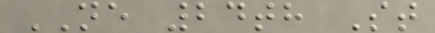NE 24th St
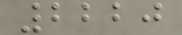2220
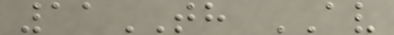11TH AV
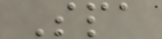Spa
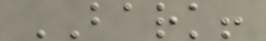BARK!
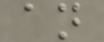an
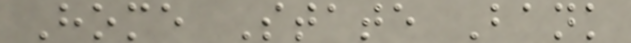Home State Bank
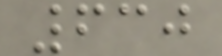630
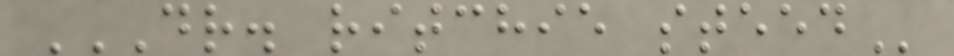DR. RITCHIE STEED
